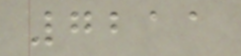7211
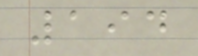194
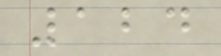124
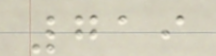719
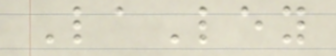LaLey
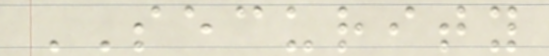SECURITY
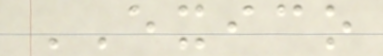EXICO
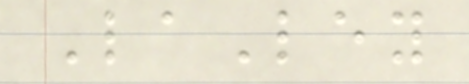LaLey
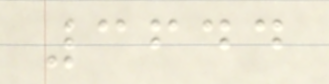3644
